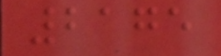2175
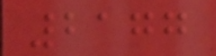2177
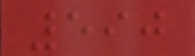590
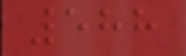588
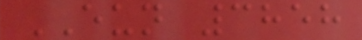EUN 3858
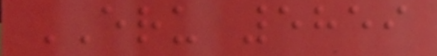ERU 5859
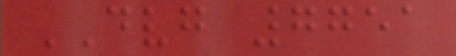DVG 7751
